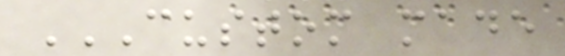CUSTOM MADE
